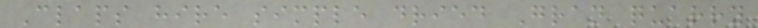Claps hire simple dried Gran quarry
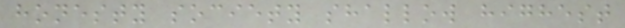honesty society shallow highest
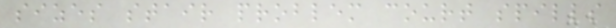sizes stair problem court spills
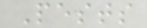Pests
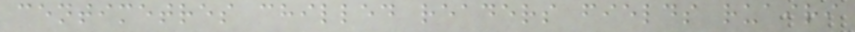centimetres chilled readers fields ruairi
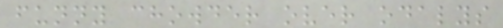funny chowder over odalys
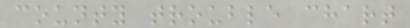county trouble chart
